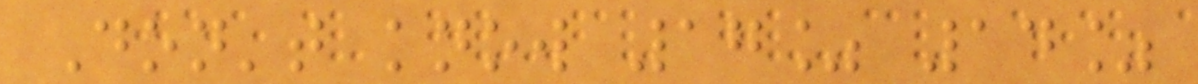Don't know 17% 14%
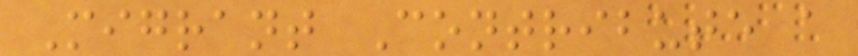Migrant Contribute a
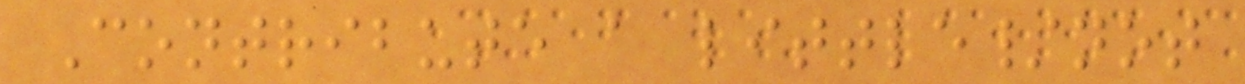Contribute a little/not
